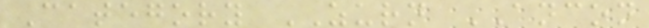Category ZURN ANCON
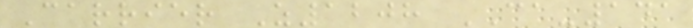Carrier Z1208 CA-141
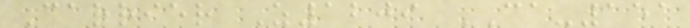Carrier Z1209 CA-151
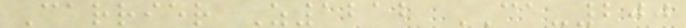Carrier Z1212 CA-200
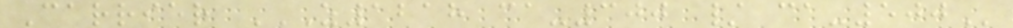Carrier Z1218 CA-300 / CA-500
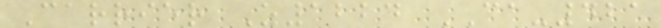Carrier Z1224 CA-421
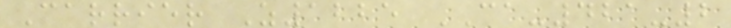Carrier Z1225 CA-421-2
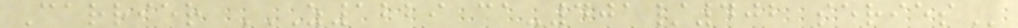Carrier Z1229 CA-401/402 SERIES
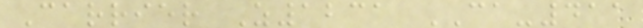Carrier Z1231 CA-411
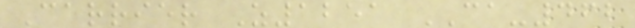Carrier Z1251 CA-462
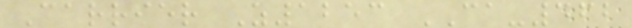Carrier Z1253 CA-462
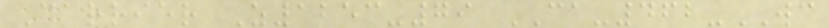Carrier Z1253-79 CA-462-WC
